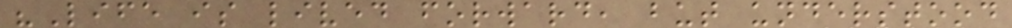"Life is lived forward, but understood
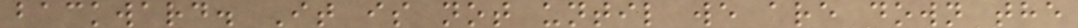backward. It is not until we are down the
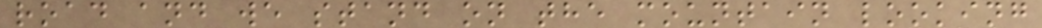road and we stand on the mountain looking
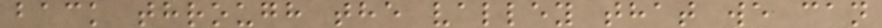back through the valley that we can
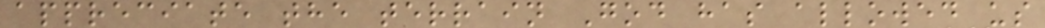appreciate the terrain God has allowed us
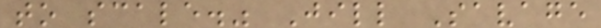to scale." Jill Savage
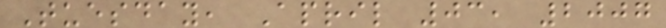Tuesday, April 03, 2007
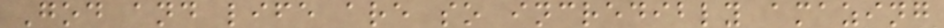God and life are so incredibly amazing
